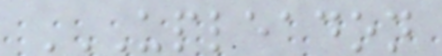UPLEADON
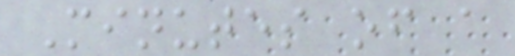Minutes of a
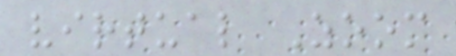virtual Zoom
